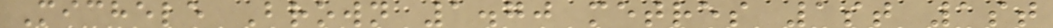Michele Brown 1.70 metres 1st 1st
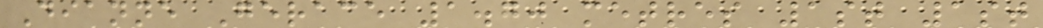Dianne Gerace 1.70 metres 1st 1st
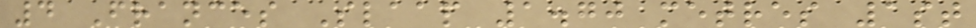4 Frances Slaap 1.70 metres 1st
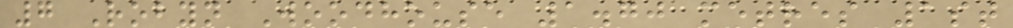7 Robyn Woodhouse 1.70 metres 1st
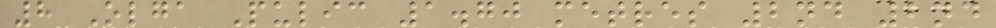8 Olga Pulic 1.70 metres 2nd 2nd
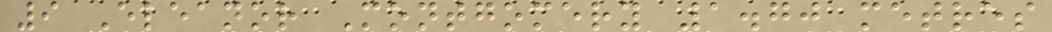9 Eleanor Montgomery 1.70 metres
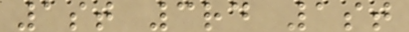1st 3rd 1st
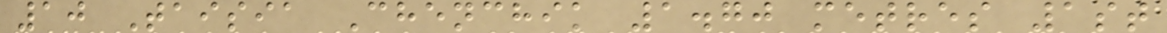10 Taisia Chenchik 1.70 metres 1st
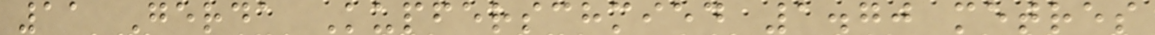11 Gerda Kupferschmied 1.70 metres
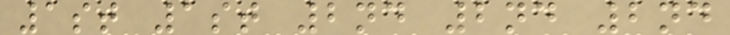1st 1st 2nd 2nd 2nd
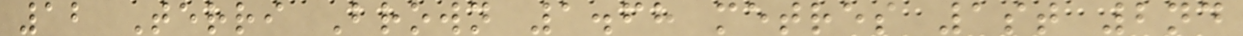12 Terri Brown 1.68 metres 1st 2nd
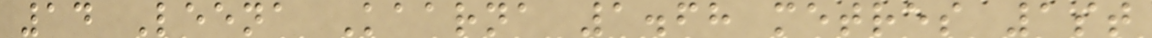14 Leena Kaarna 1.68 metres 1st
